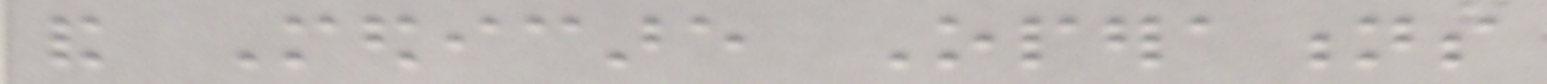and Medicare Operations
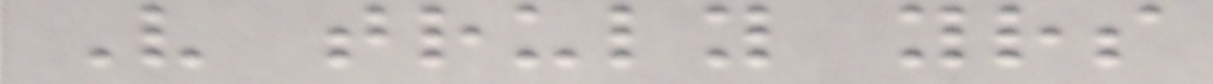Very truly yours
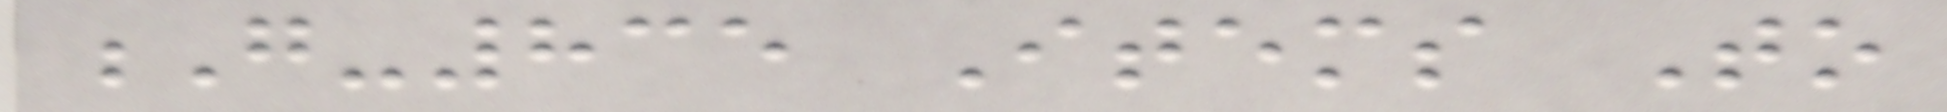G-835 Items To
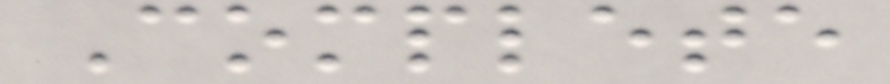Complete
